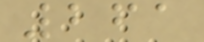261
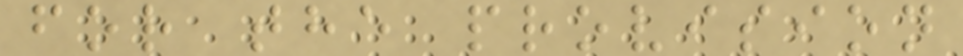for the provision
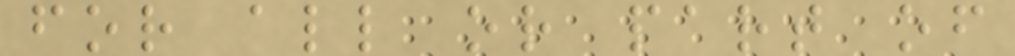for all or part of
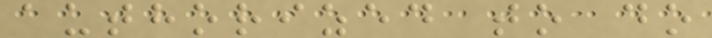authorized to do
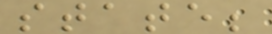state;
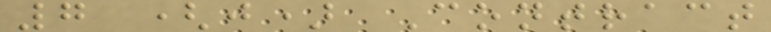7 (j) Contract
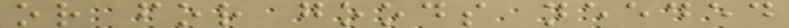or for goods needed
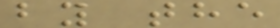by the
